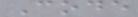Code
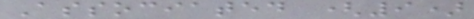Associated (9)
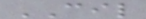CIL
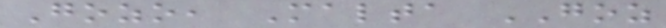Gozo, Malta GOZ
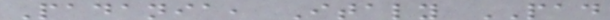Padania, Italy PAD
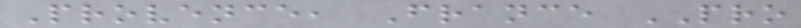Provence, France PRO
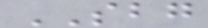SBG
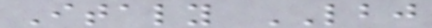Italy LBJ
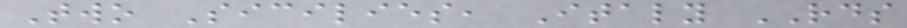Two Sicilies, Italy RDS
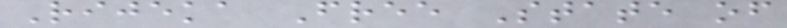Rijeka Free State of
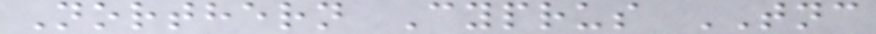Northern Cyprus TNC
